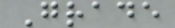Grade
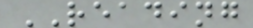READING
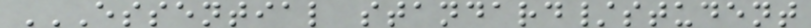ESSENTIAL STANDARD/STUDENT
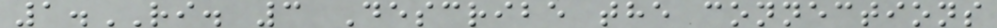1.RI. 3 Describe the connections
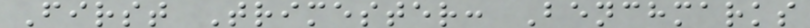First Trimester: Benchmarks
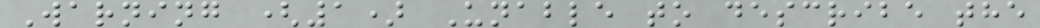Warning (1) Unable to describe the
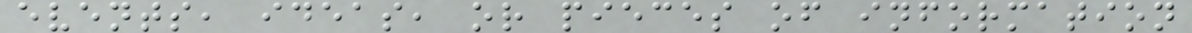events, ideas, or pieces of information
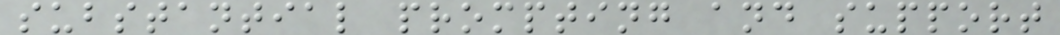substantial prompting and support
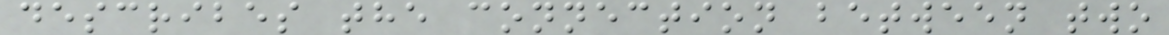describes the connection between two
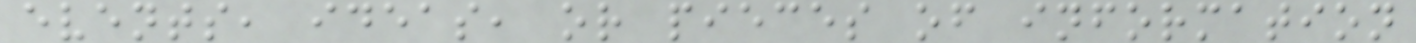events, ideas, or pieces of information
